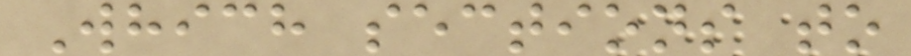Which sections to
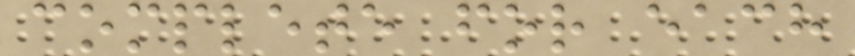complete for each
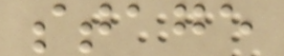stage
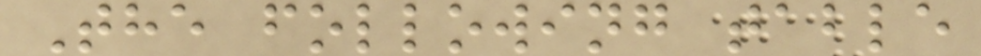The following table
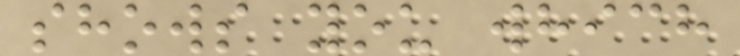shows you which
